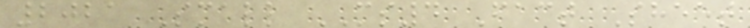2021 Small MS4 Fact Sheet
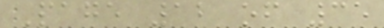Page 12 of 35
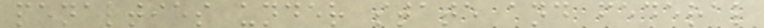penalties under state and federal
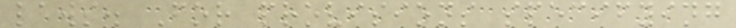laws. For provisions specifying
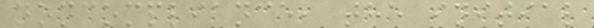noncompliance, the initial
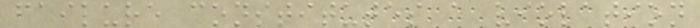failure constitutes a violation
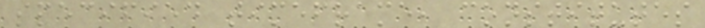specified timeframe, constitutes
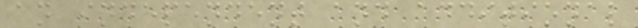an independent and additional
